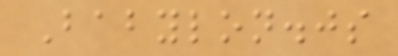Babylon.js
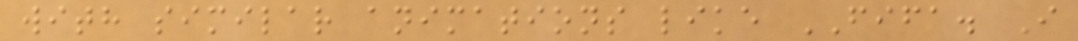with similar animations like FIFA. I
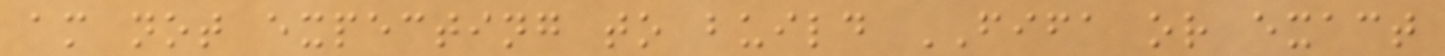am not expecting to build FIFA or exact
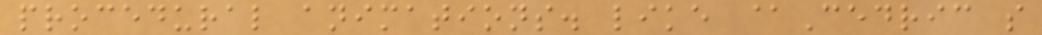procedural animations. like @Cedric s
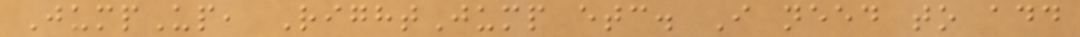JumpUp, RightJump etc. I need to add
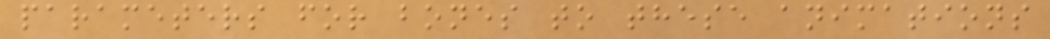parameters for bones to these animations
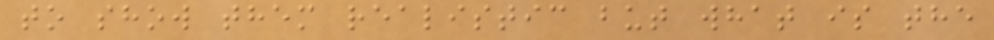to show them realistic but what is the
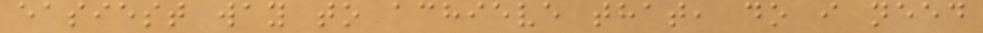easiest way to achieve that, do i need
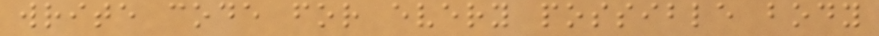write code for every possible body
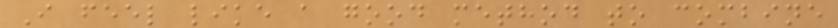I feel like a good method to combine
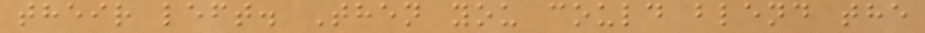their left. Then you could blend the
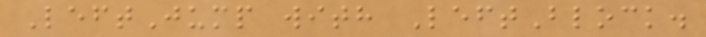LeftJump with LeftBlock.
